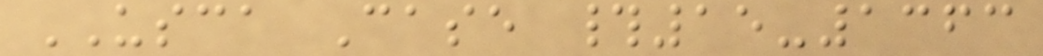USCA Case #15-1363
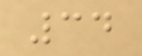34
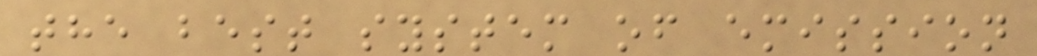the best system of emission
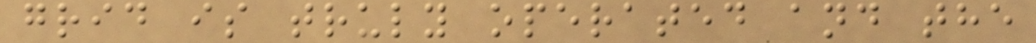grid is truly operated and the
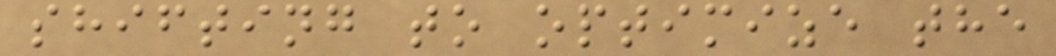shifting to optimize the
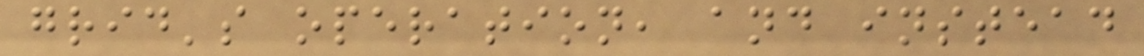grid's operation, and instead
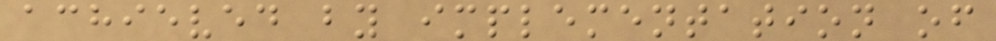achieved by implementation of
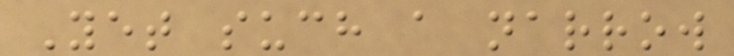Yet such a narrow
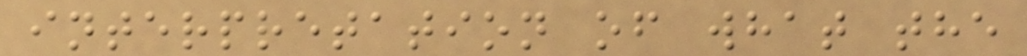interpretation of what the
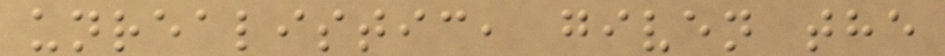unrealistic, given the
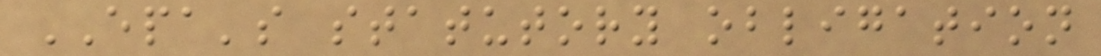EPA's statutory obligation
